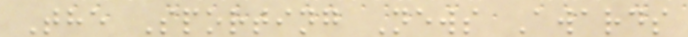The Sporting News Awards
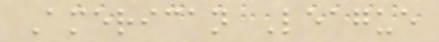American League
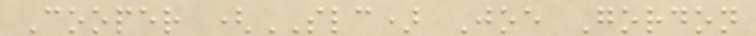Cooper (SLC) Joe Gordon
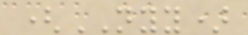(NYY)
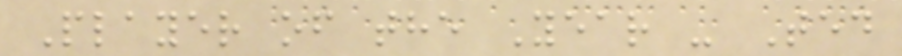Player of the Year - Ted
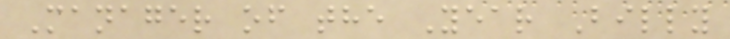Manager of the Year Billy
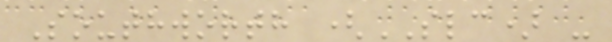Southworth (SLC) -
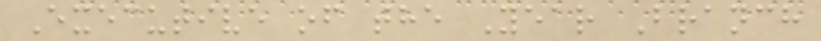Executive of the Year Branch
